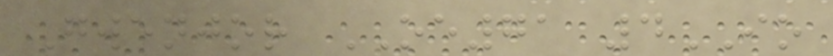Gwenjor OE71 4IO
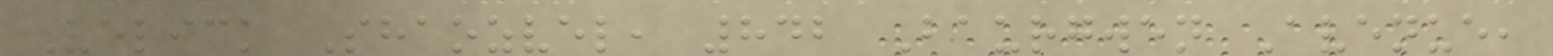Velick Shaozvel, 842 Baurgwen Avenue,
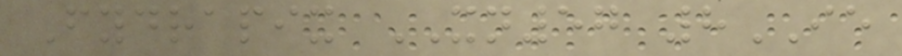Fydrapix XN57 8IE
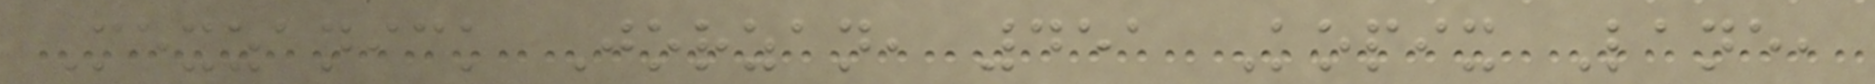Mexzanick Jorzan, 451 Kopix Lane,
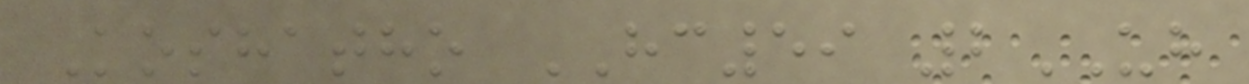Koshatho HC59 2UH
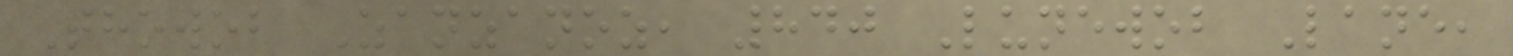Thowob Zanzanoz, 840 Lunewob Lane,
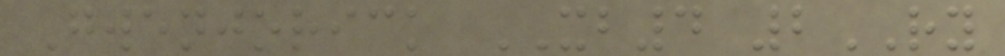Gwenjorick XB4 2RY
